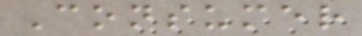Consumer
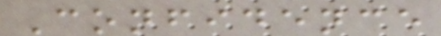Confidence
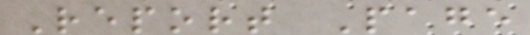Report Page
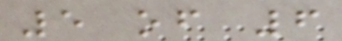5 of 6
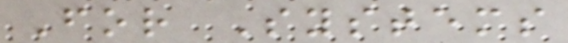For Systems
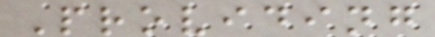Providing
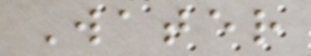Water
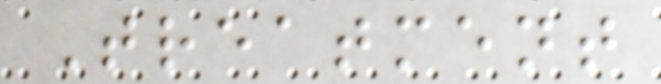Treatment
